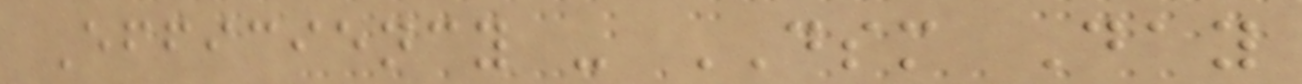Efficiency - DSM Day
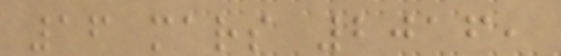16 mars 2016,
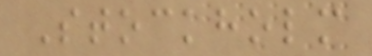Stockholm
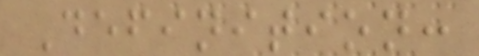Definition:
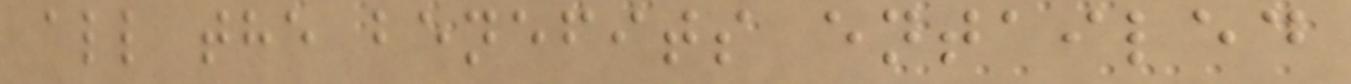all the benefits entailed
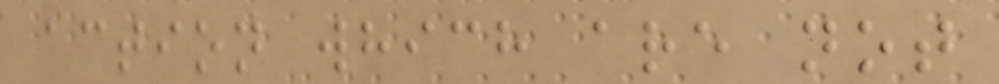action which are not
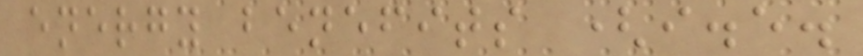energy benefits (i.e.
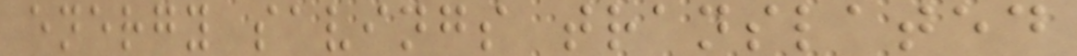energy savings translated
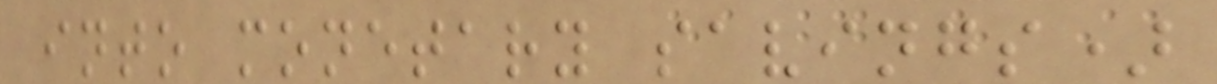into monetary savings)
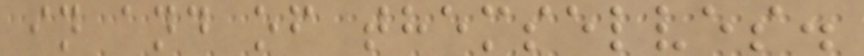in and of themselves.
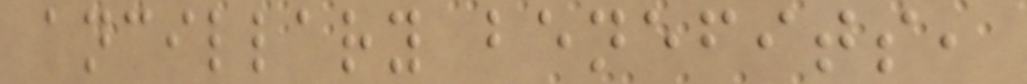ancillary benefits,
